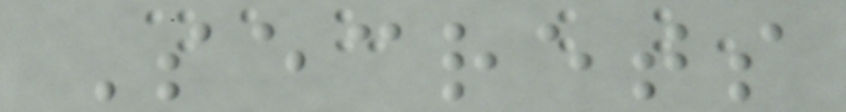Secrets
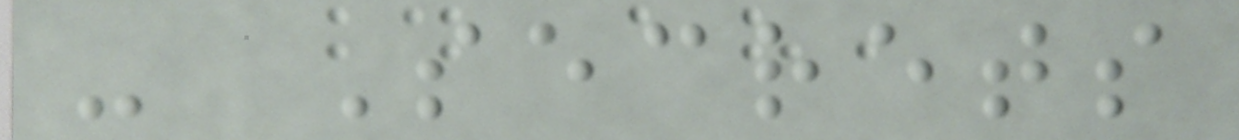- Secrets
